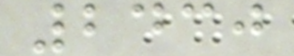2430
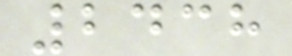2438
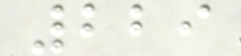229
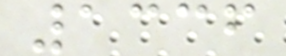1336
